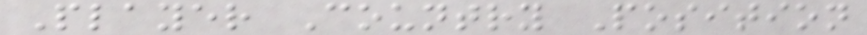Player Country Position
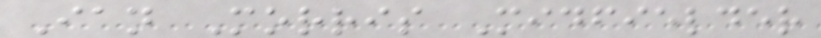Ian Morris Midfielder
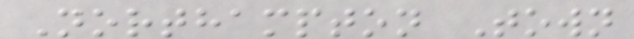Northampton Town
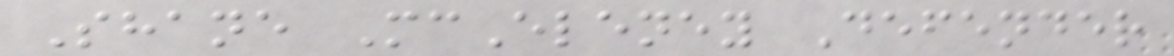Shane McEleney Defender
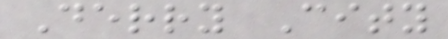Derry City
